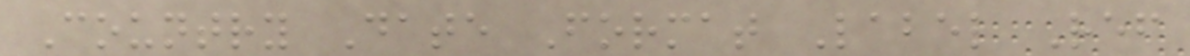Country Date Format Label Ref
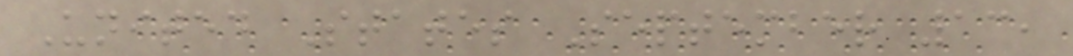United States September 13,
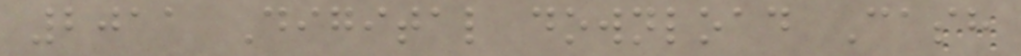2011 Digital download Cash
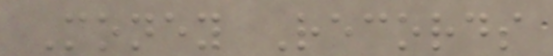Money Records
